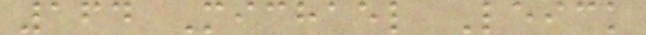164 Michael Leick
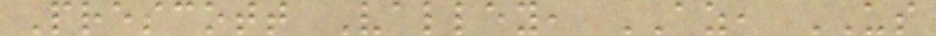Prescott Valley, AZ, US
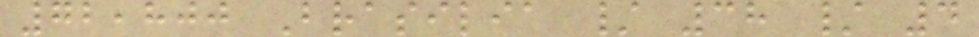72,800 Brasilia / 38 / 4
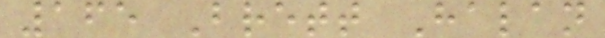165 Brett Halan
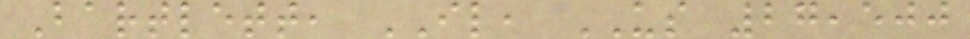Bartlett, IL, US 27,500
